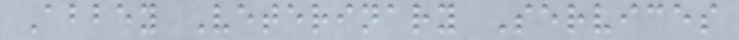Abbey Veterinary Services
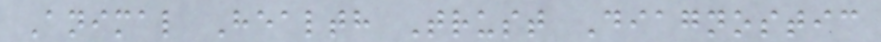Animal Health Trust Diagnostic
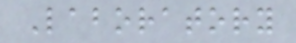Laboratory
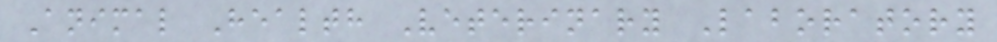Animal Health Veterinary Laboratory
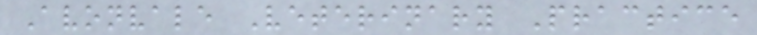Avonvale Veterinary Practice
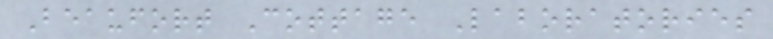Beaufort Cottage Laboratories
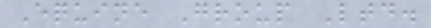Equine Group Ltd.
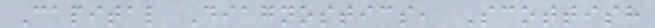Capital Diagnostics, Scottish
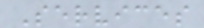Services
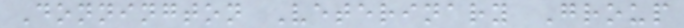Donnington Veterinary Group
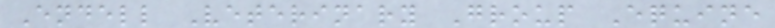Endell Veterinary Group Equine
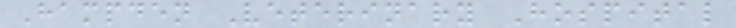Hampden Veterinary Hospital
